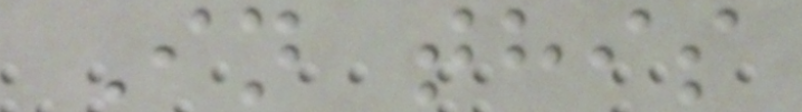In this
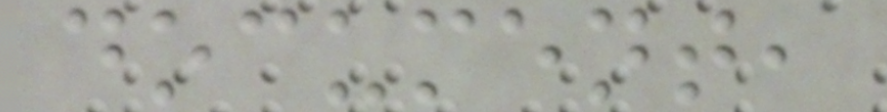document,
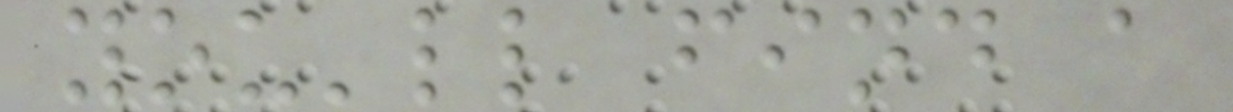you'll find a
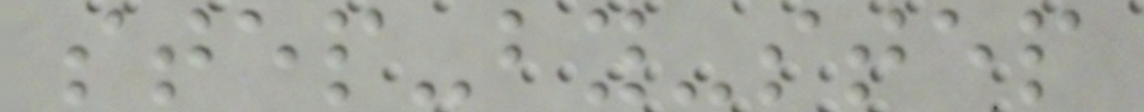step-by-step
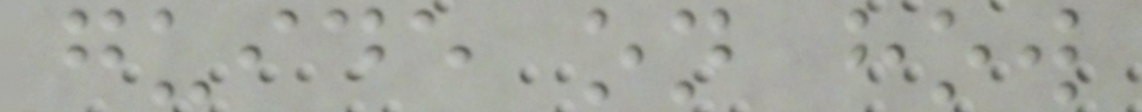guide on how
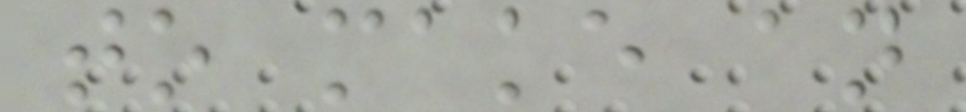to make an
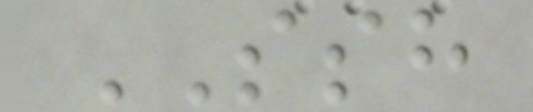SSH
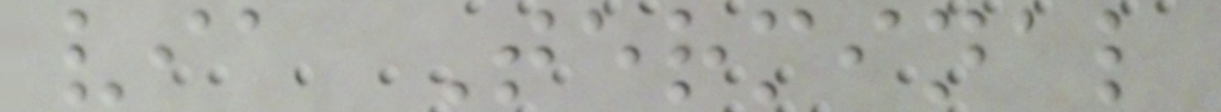via Terminal
